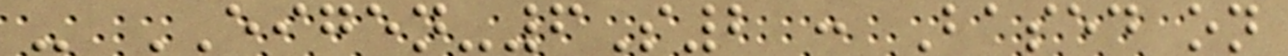- EIGEN-6S2 : Based on
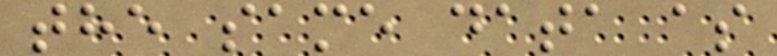the same data as
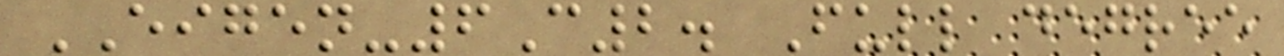EIGEN-6C2. Full degree
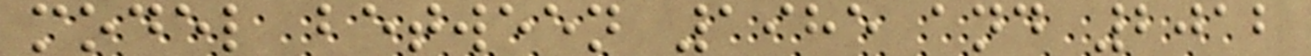model between 1985 and 2012
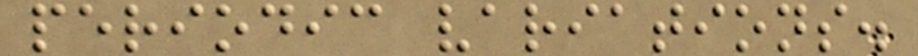periodic variations.
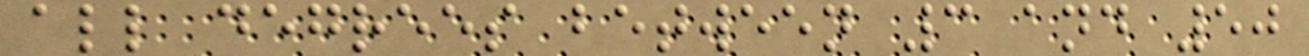all degrees between 3 and 50
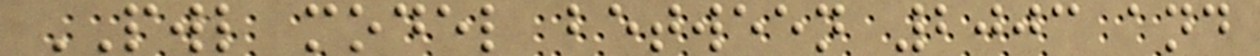PWL model between 2003 and
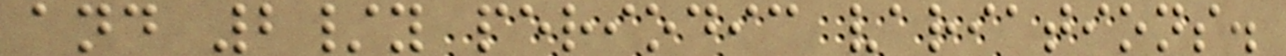and 2/y periodic variations.
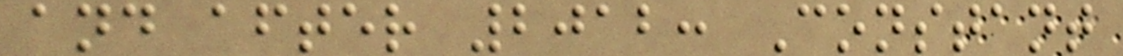and after 2012: Constant
